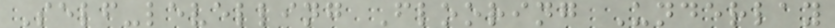Self-levelling Flooring Underlay
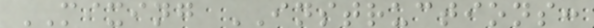MIXING INSTRUCTIONS:
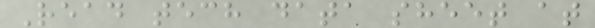Read tech data sheet at
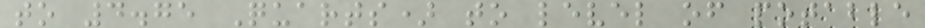to 4.75 Quarts) to level of potable
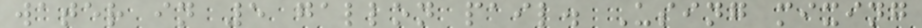water in 5 gallon pail. Using mixing
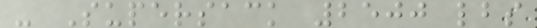- Supersack 2500 lbs
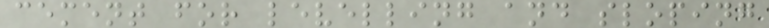cement for levelling and sloping
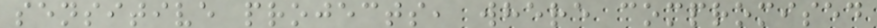sensitive projects, where compromised
